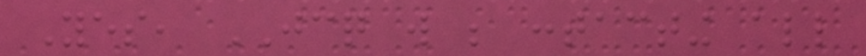Yes, JCQ will be contacting all
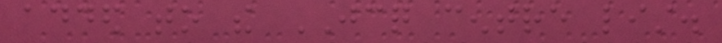added to the JCQ centre list.
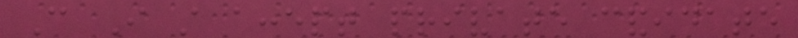Can I still accept private candidate
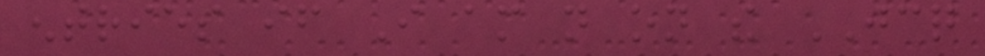entries if I am not on the JCQ
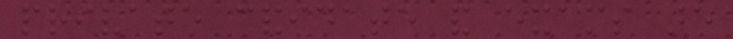private candidate and exams are
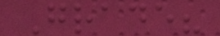Grade?
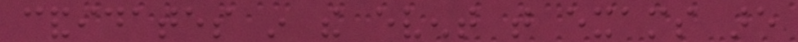candidates in the event that exams are
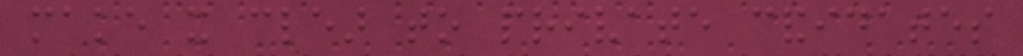make it clear to private candidates
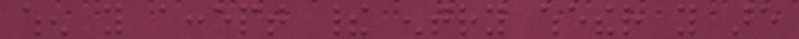when you accept their entry whether you are
